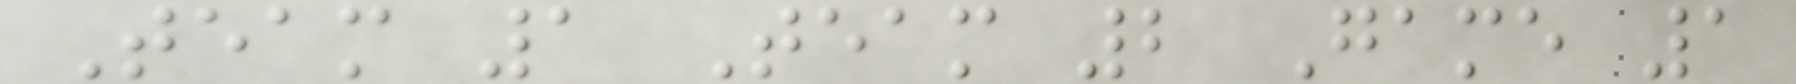Team 1 Team 2 Game 1
